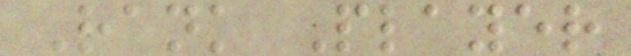Rank Player
